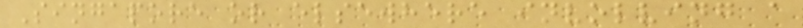Singapore or elsewhere involving a
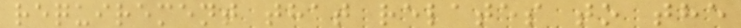requirement that relates to the
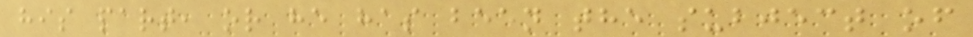his part, or he has been the subject of
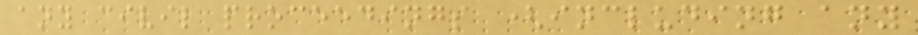any civil proceedings (including any
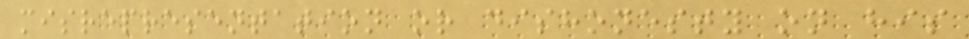misrepresentation or dishonesty on his
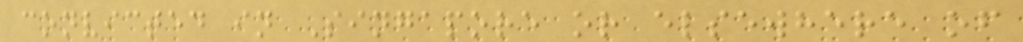convicted in Singapore or elsewhere of
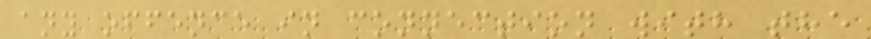any offence in connection with the
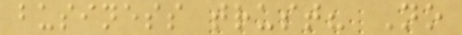business trust? No
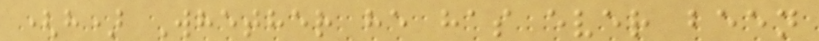(h) Whether he has ever been
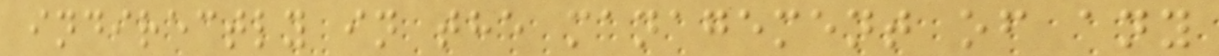indirectly in the management of any
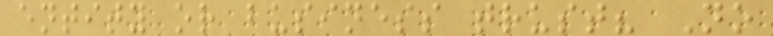entity or business trust? No
